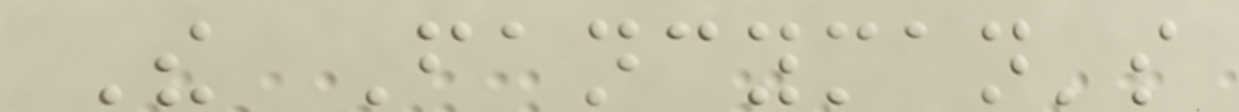The Fancyman's
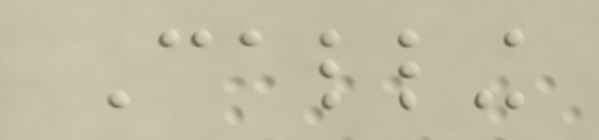Calling
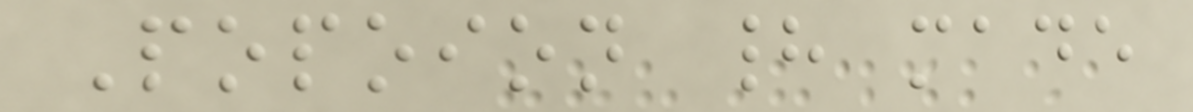Popoion had made
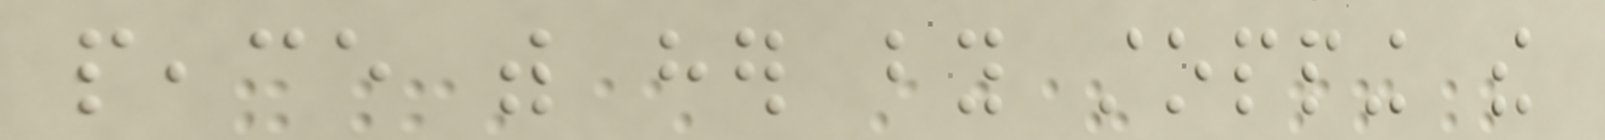peace with her by stopping the
